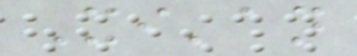Xi'an
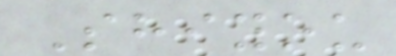Shiyou
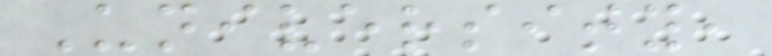University,
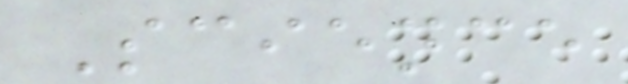Science
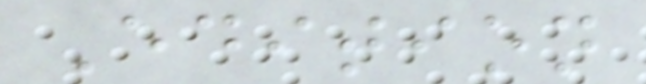Edition
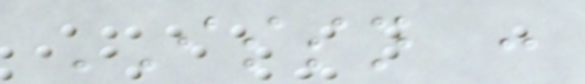ISSN :
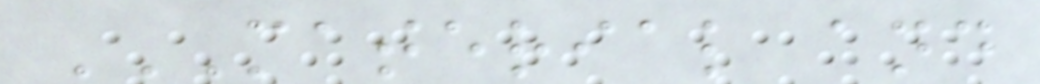MATERIAL AND
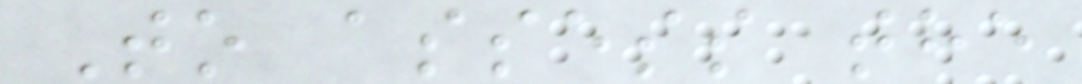To assess the
